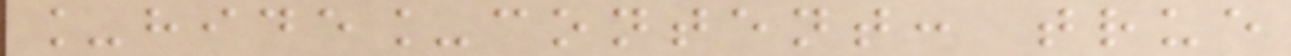_hide_content: true
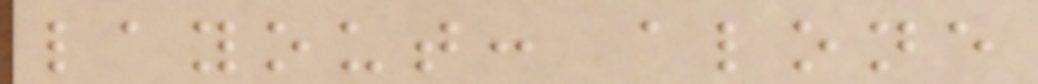layout: alone
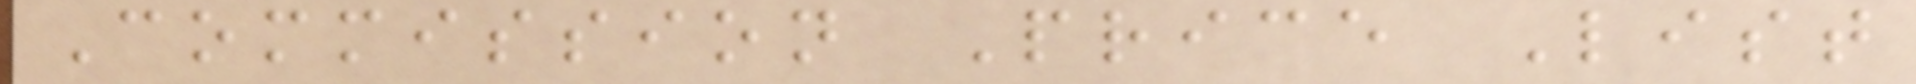Commission Price List
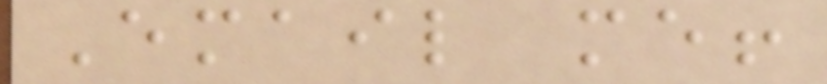Email me!
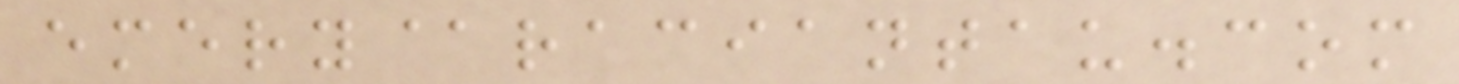emery@raciantau.com
